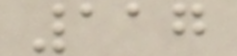117
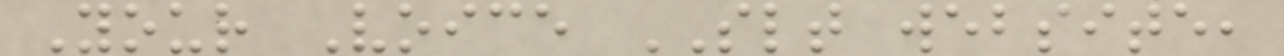Your Voice SLT website,
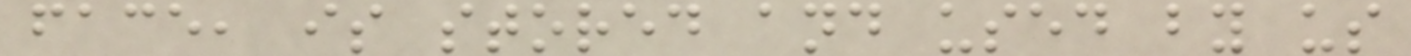face, is stored and used by us
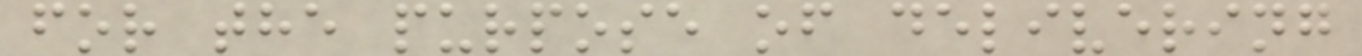for the purpose of delivering
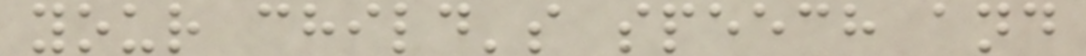your child's speech and
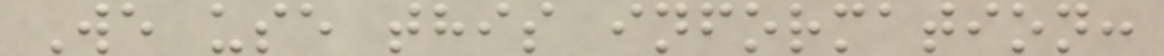We use this information:
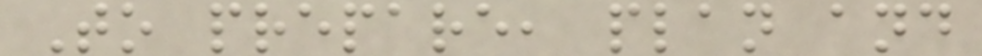To prepare, plan and
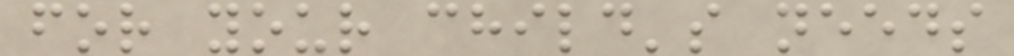for your child's needs
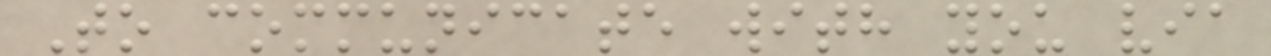To communicate with you via
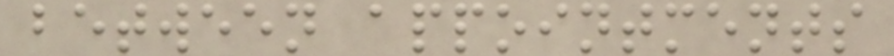between appointments
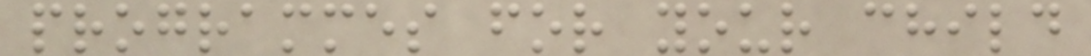programmes for your child
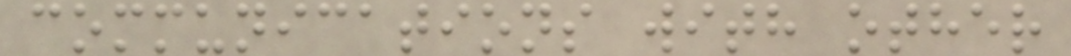communications with other
